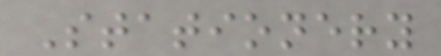Stationery
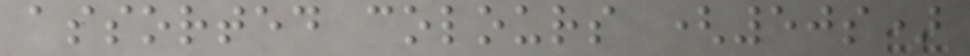assorted colours (50s)
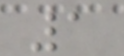1
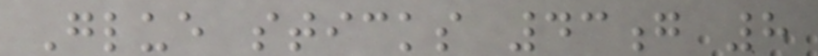Glue sticks 43g 8
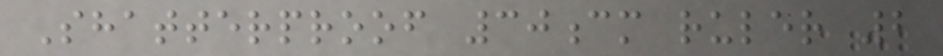Shatterproof 30cm ruler 2
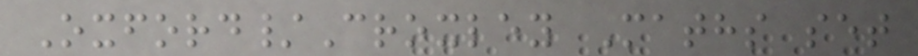Oxford/Croxley Maths set
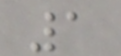1
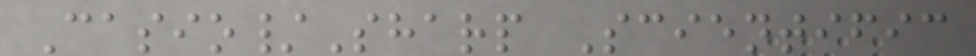Casio/Sharp Scientific
